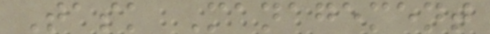Task Management
